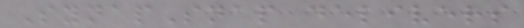SynapSnap delivers
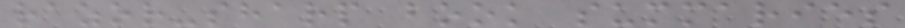razor-sharp book summaries
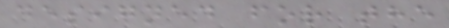designed for the
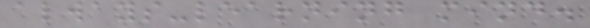always-learning mind.
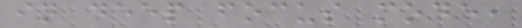in deep focus mode,
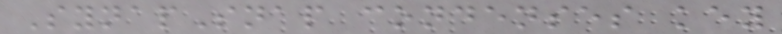SynapSnap condenses key
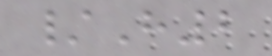/H2
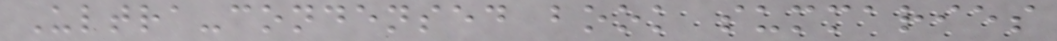Ultra-condensed book summaries
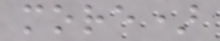more)
